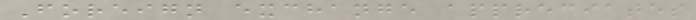Foreign exchange appreciates
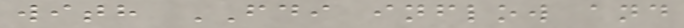with FDI inflow and
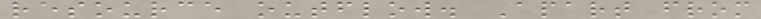resource outflow. Apart from
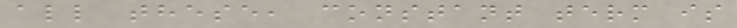all these, constant term is
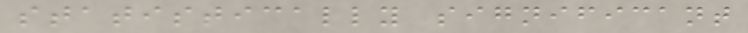statistically significant
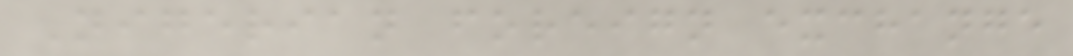Nigerian foreign exchange
